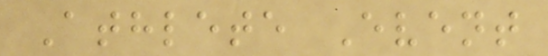Athlete Event
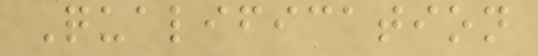Qualification
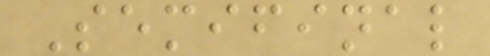Semifinal
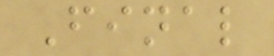Final
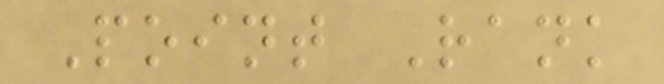Point Rank
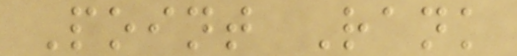Point Rank
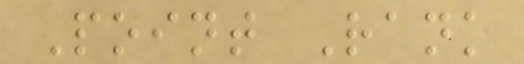Point Rank
